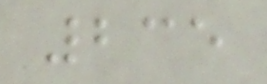235
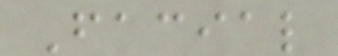Facial
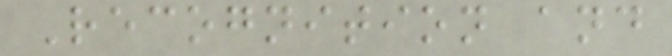Recognition and
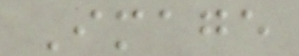Image
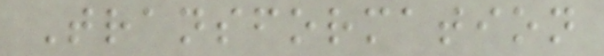Transformation
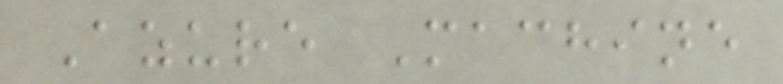Azure Machine
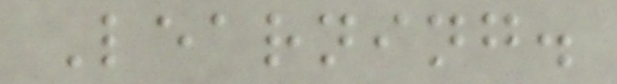Learning.
